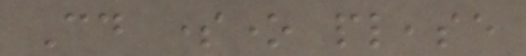Could someone please
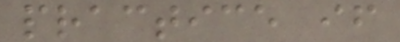practice if
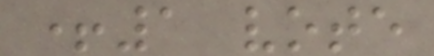+1 vote
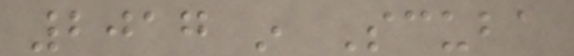2017 in Scuba
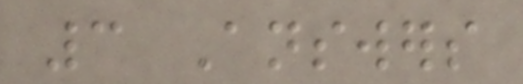3 Answers
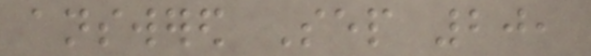answered Sep 20,
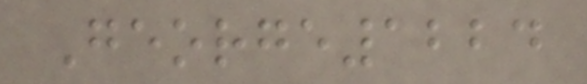George1224
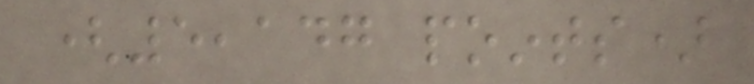(5,147 points)
